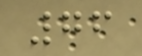76
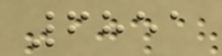6851
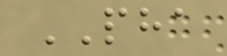PHA
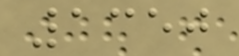1350
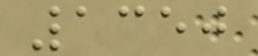1350
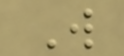W
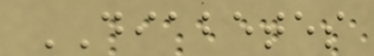DIABETES
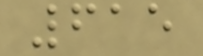615
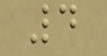4
